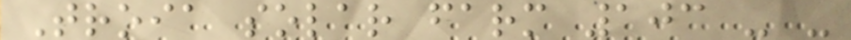Troia solar farm 103 - -
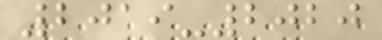2019-2020
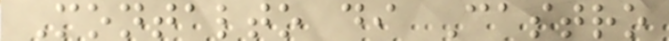Montalto di Castro
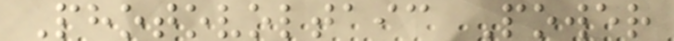Photovoltaic Power
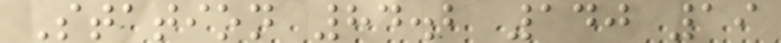Station 84.2 140 19
